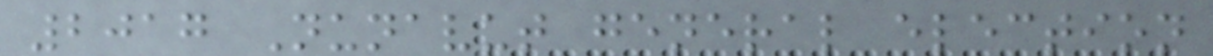2017 Nunavut general election
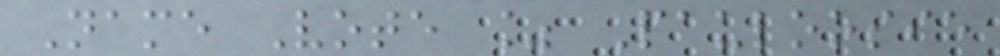Name Vote % Pauloosie
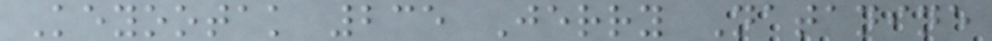Keyootak 235 Jerry Natanine
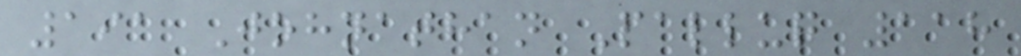191 Johnathan Palluq 118
